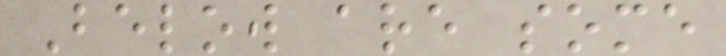Below are some
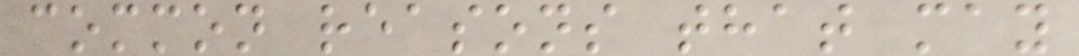common reasons that may
